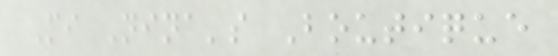Mi Nina's Boutique
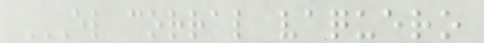EL CORRAL VAQUERO
